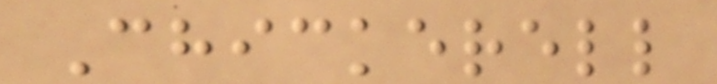Chickerell
